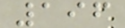196
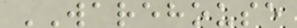WAREHOUSE
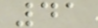41
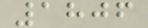1806
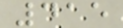415
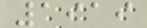1919
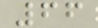66
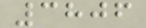3806
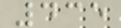435
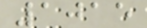1015
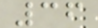36
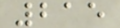215
